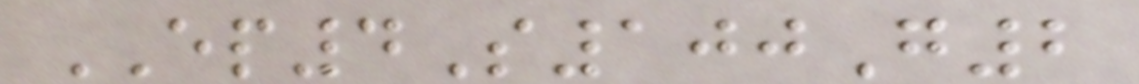EP4S100G2
